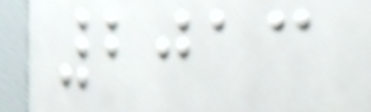2013
